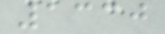1330
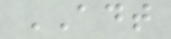ADT
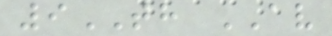9TH AV
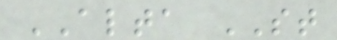ALTA ST
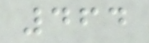464
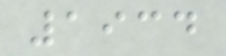1934
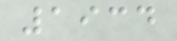1934
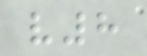v8
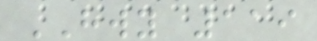HWY 119
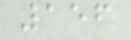156
